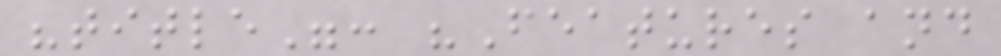"title": "Features and
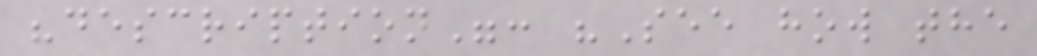"description": "See how the
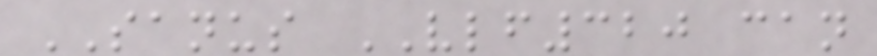SANUS VLF320 can
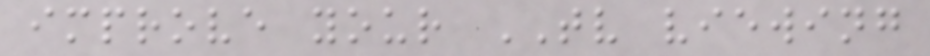improve your TV viewing
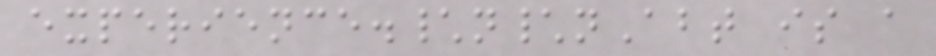experience.\n\nAbt is a
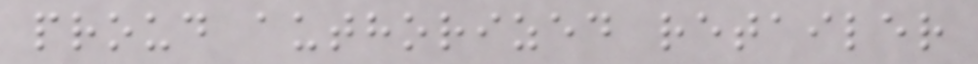proud authorized retailer
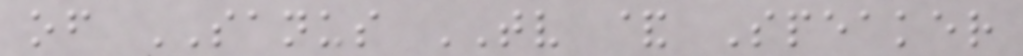of SANUS TV & Speaker
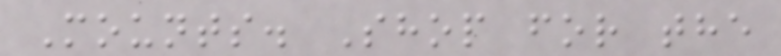Mounts. Shop for the
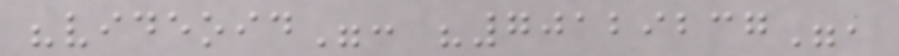"videoid": "70129237",
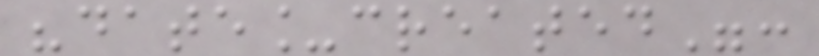"date_created":
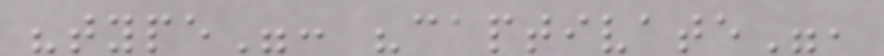"type": "captivate",
